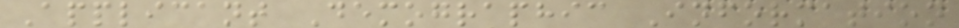Applicant Demographic Information
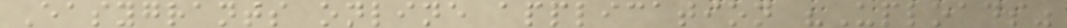Easygrants online application "Uploads"
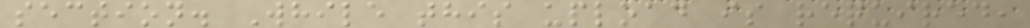section. While this upload is required,
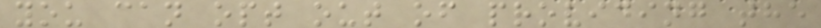you can opt out of providing the
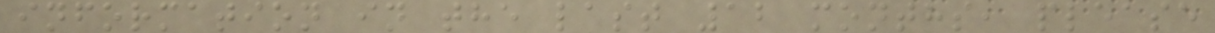information in the last 12 months, please
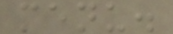menu.
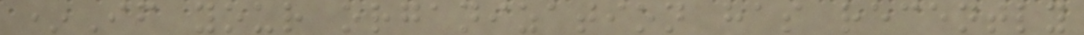*If your organization has recently
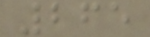265
